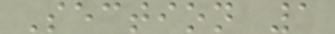Section 1
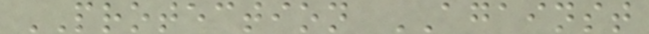PROTECTION AGAINST
